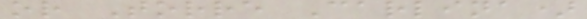or Torre Carlina)
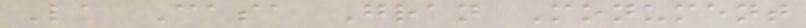La Casa Gran Monument
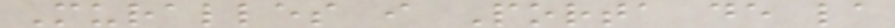Muralles i Porta de la
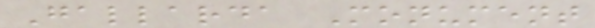Gallarda Monument
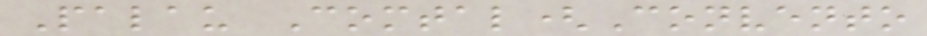Palau Comtal(Convento
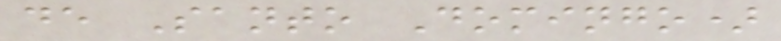de Santo Domingo)
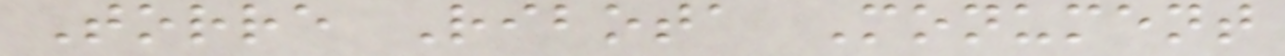Torre Ribota Monument
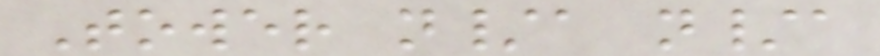Tower n/a n/a
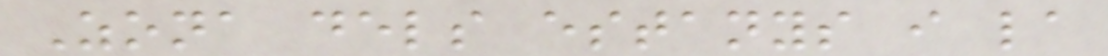Zona dels estanys i la
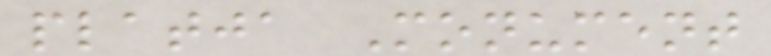platja Monument
